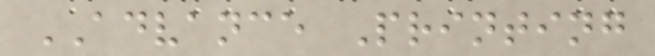ADVANCE Printing
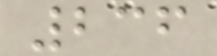236
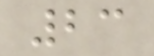23
